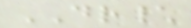DR\
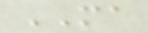MA
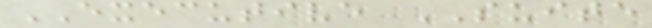EXECUTIVE SUITE
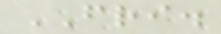FRI.
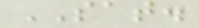SAT.
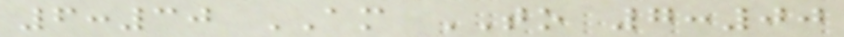6:30 AM TO 7:00
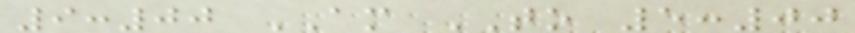9:00 AM TO 5:00
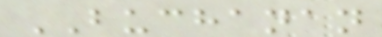BUCHANAN
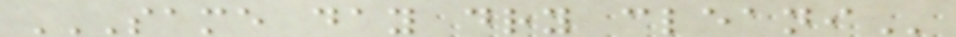SAME DAY DRY CLEANI
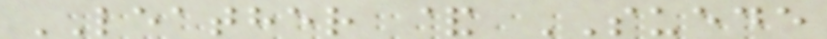LEATHER & SUEDE
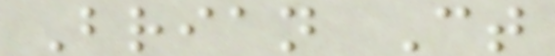Brian Ct
